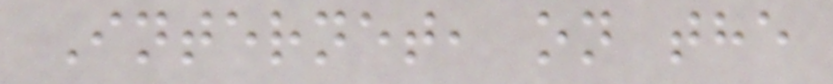Internet, on the
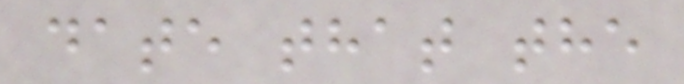date that the
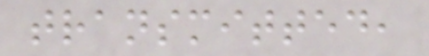transmitted,
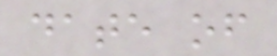date of
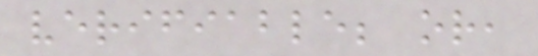verifiable; or,
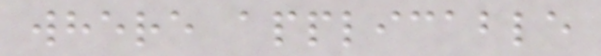where applicable
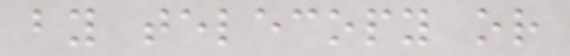by telecopy or
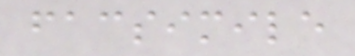facsimile
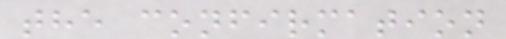the confirmation
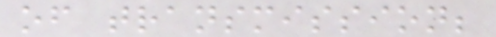of transmission;
